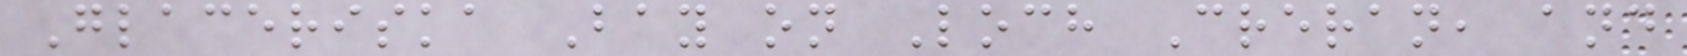Glaceriska Bay on Loch Creran, and
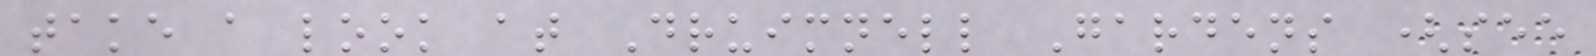take a look at Druimnell Gardens (see
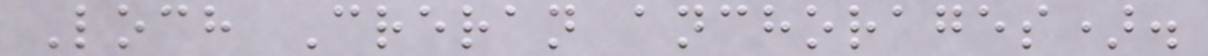Loch Creran anchorages).
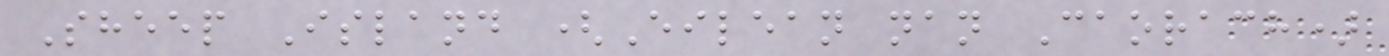Sheep Island (Eilean nan Caorach)
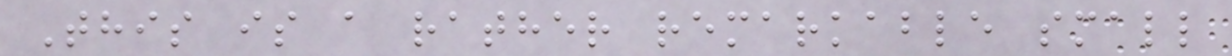This is a rather remarkable small
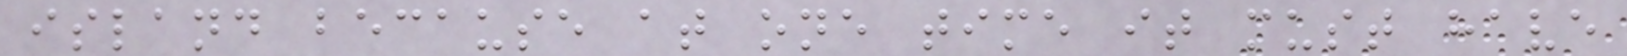island because at one time it must have
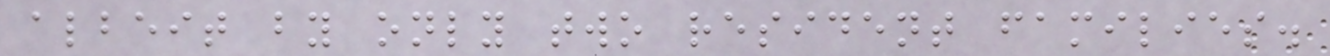albeit by only two resident families.
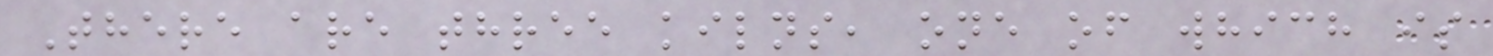There are three kilns, one of which is
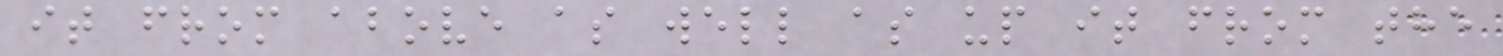it from above as well as up it from the
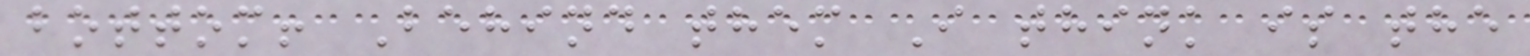bottom! Behind them I think is the
